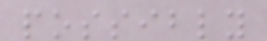possibly
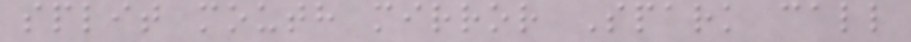split mouth mirror Spark call
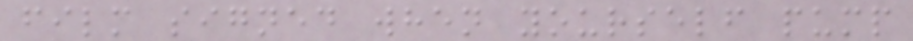film signed when yourself pump
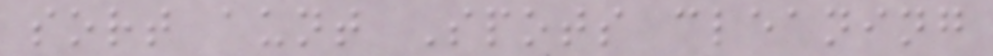sort aunt Spots cleaning
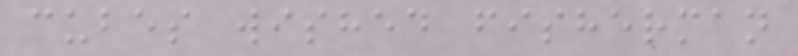cubes wished fisherman
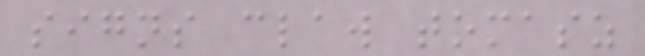signs claw tomasz
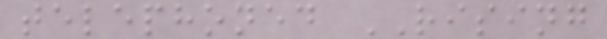telephoned RISING
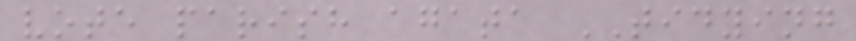vote parish agata TIDYING
